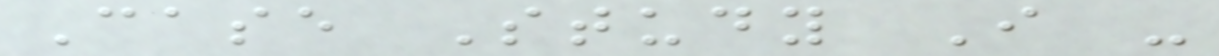Case Study I -
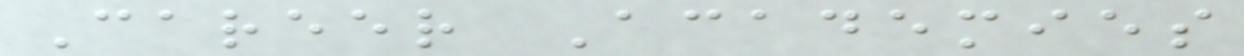Career Academies
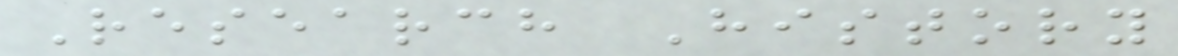Research History
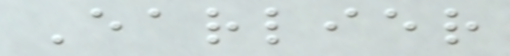Earlier
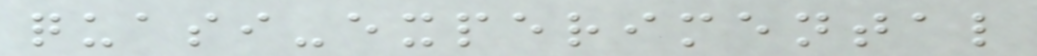quasi-experimental
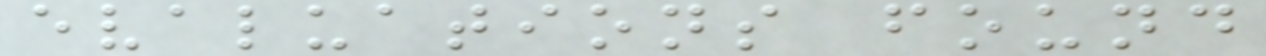evaluations found
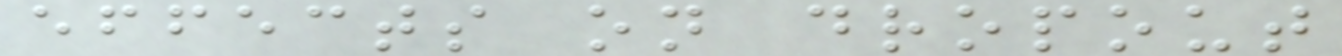effects on dropout
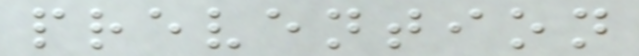prevention
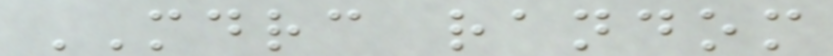MDRC random
